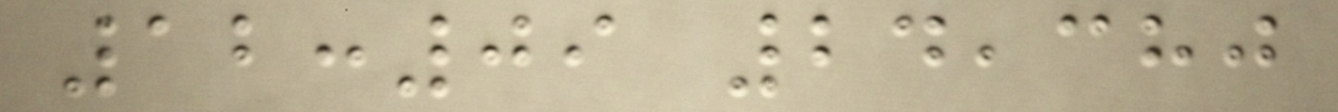12:09 24,380
